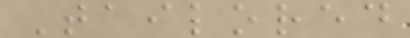Tailored
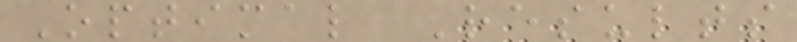Optimal Results
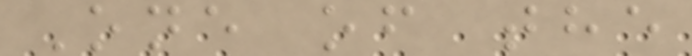One of the
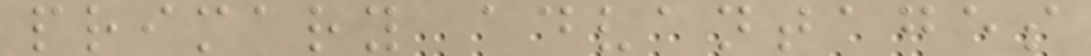primary advantages
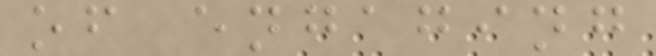of engaging
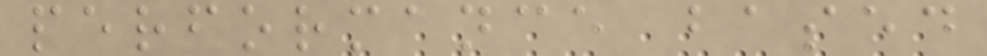performance based
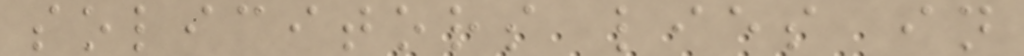solicitors lies in
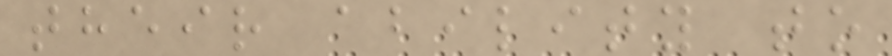their ability to
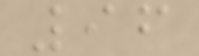96
